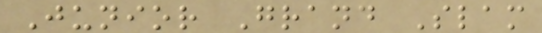Junior Grand Slam
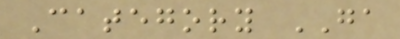Category GA
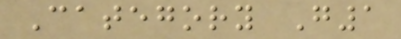Category G1
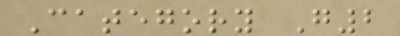Category G2
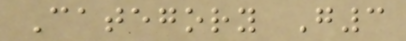Category G3
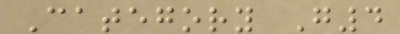Category G4
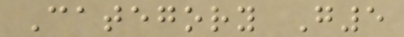Category G5
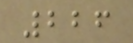226
